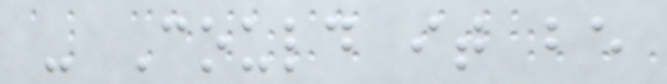- Could it be
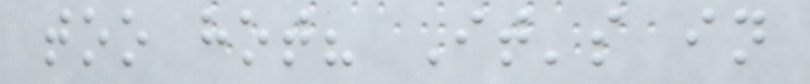too hot? It's in
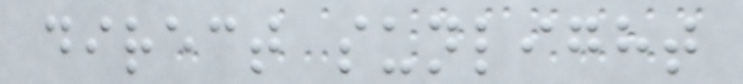direct sunlight
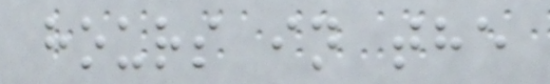hours in the
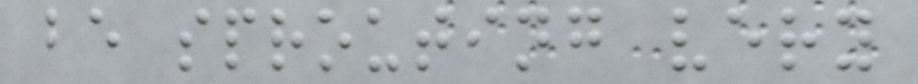be sprouting very
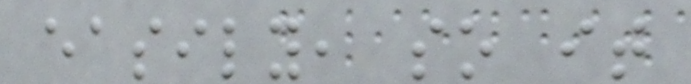easily, so it
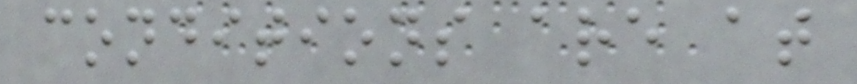conditions are at
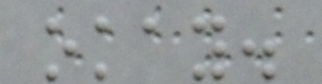okay.
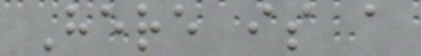Here is a
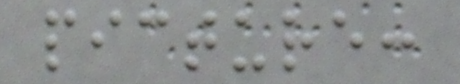picture:
